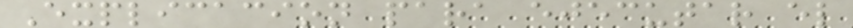Explicacion para ejecutar el
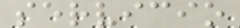servicio
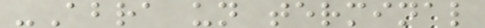-Abra un terminal
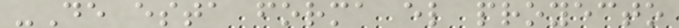-De esta forma el proyecto
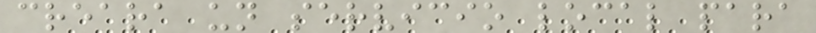creara un servicio local para
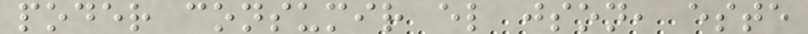poder consumir el json, este
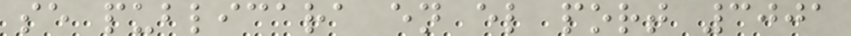se publicara en el port 3001
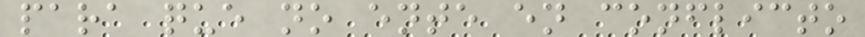para que no ente en conflicto
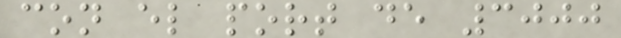con el port de 3000
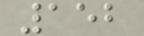152
